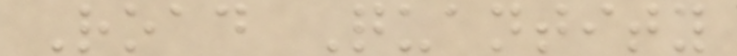Road Quantity
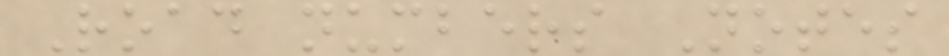Road numbers Notes
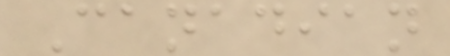Canadian
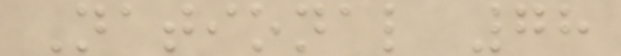National 78
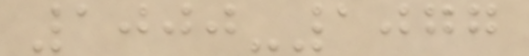1000-1077
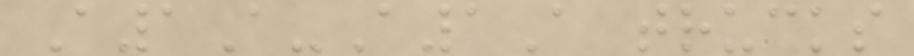A1A-A1A trucks
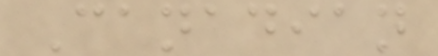Canadian
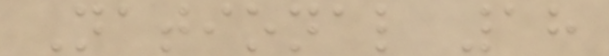National 18
